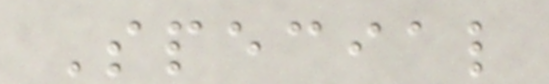Special
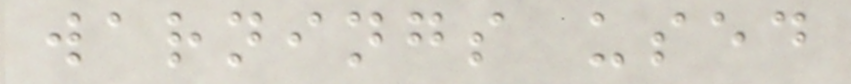warnings used
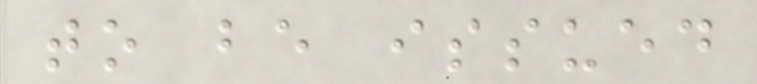to be issued
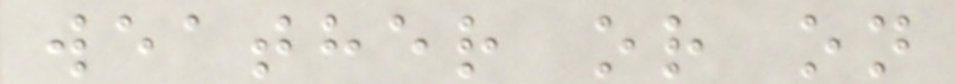weather or on
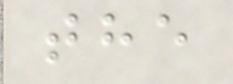the
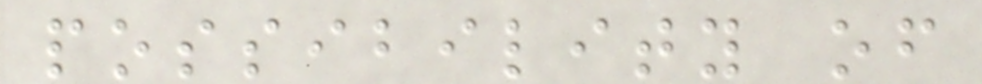possibility of
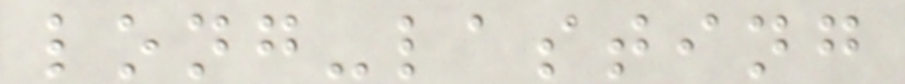long-lasting
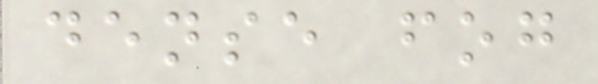dense fog
